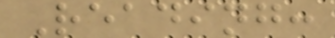Reading:
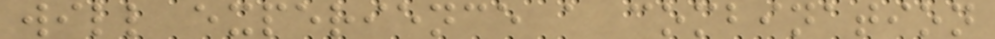will experience a combination
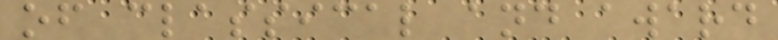of classical and award
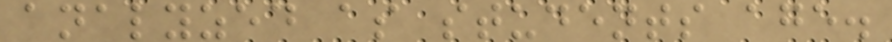analyzed as students age.
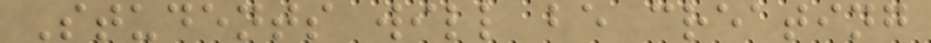Students will be creating
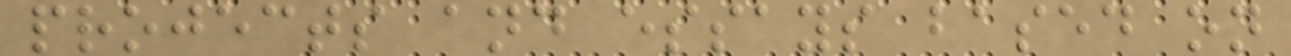projects and essays based on
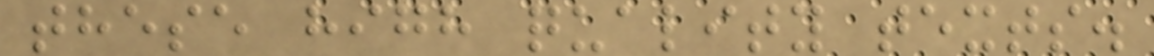these high quality texts.
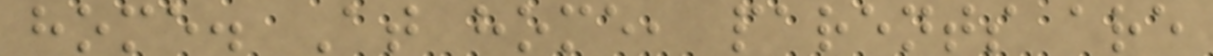home. At home, parents are
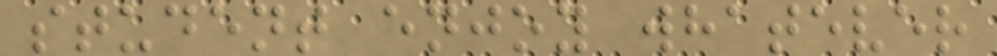student enjoy whatever
